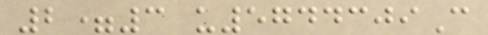2=3 u5744309C
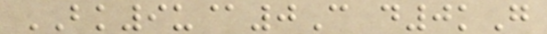BK9u@0C d0kG
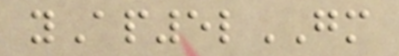yAp5lGM
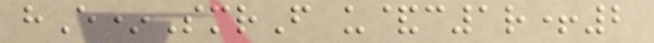hE*SmrF u&c1r+2
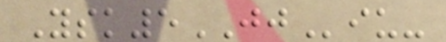Ysk5JJiu-
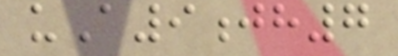uA9jh7
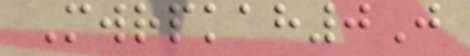Mwrpkah0J
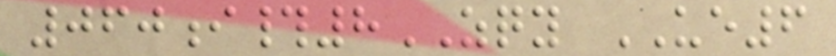060i#8ZQY UE6
